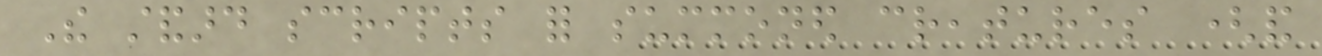The standard scripts for summoned creatures (and
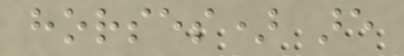horses) are
